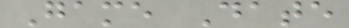Game Date
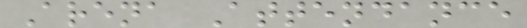Arena Attendance
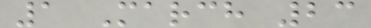1 March 23
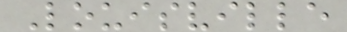Louisville
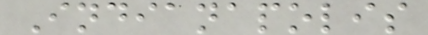Indianapolis
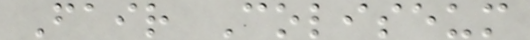Fair Coliseum
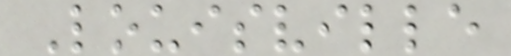Louisville
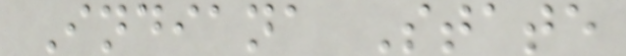Indiana State
